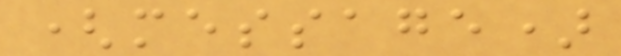(message)
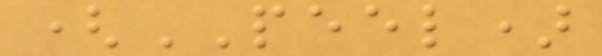(PEEL)
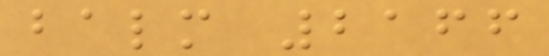balm 2166
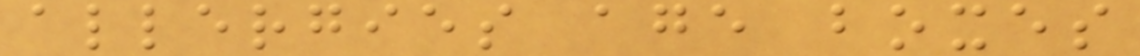allergies age boxes
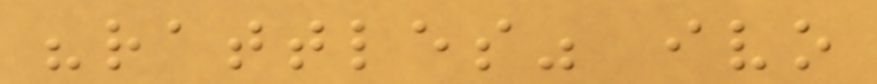"rattles" ivo
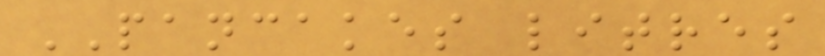PANCAKES litres
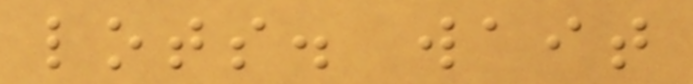lots. wait
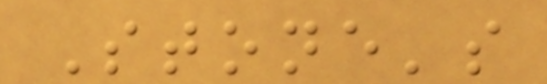Stone's
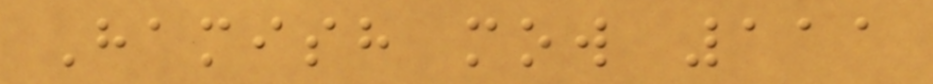Hamish mow 111
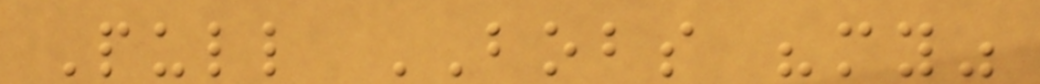Pull BOBS "my"
